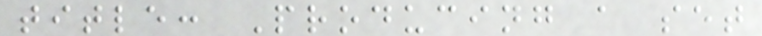title: Producing a set
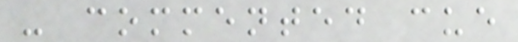- commented cue
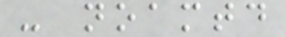- noamtd
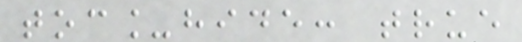toc_hide: true
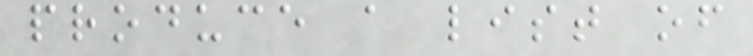produce a list of
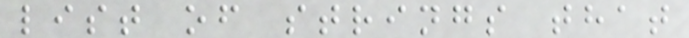list of strings that
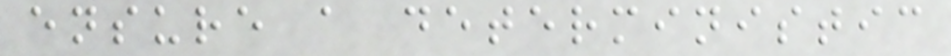ensure a deterministic
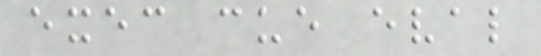exec cue eval
